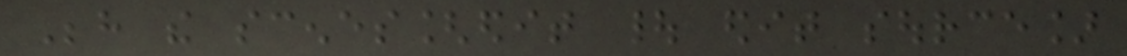Behind the scenes[edit | edit source]
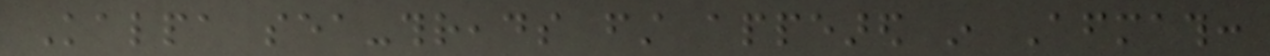Kalpa sea-threads first appeared in Aftermath:
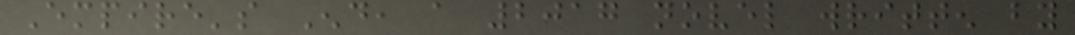Empire's End, a 2017 novel written by
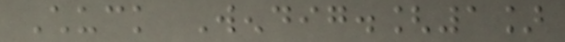Chuck Wendig.[1]
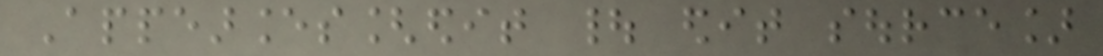Appearances[edit | edit source]
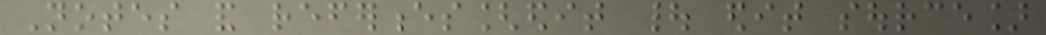Notes and references[edit | edit source]
